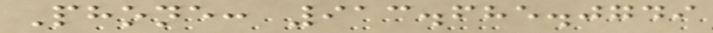Phone: 913.685.0749
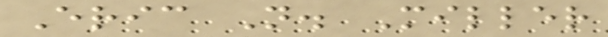Eric N. Miller
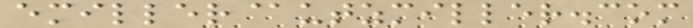emiller@utzmiller.com
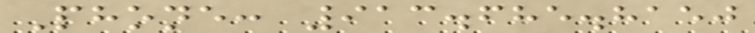Phone: 913.685.8150
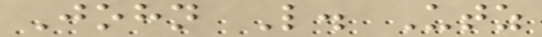John L. Utz
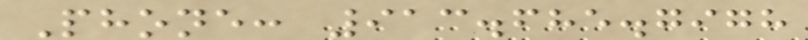Phone: 913.685.7978
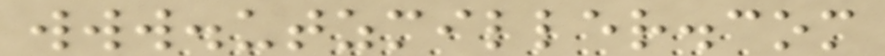www.utzmiller.com
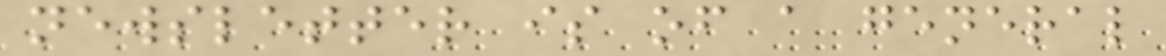newsletter is of a general
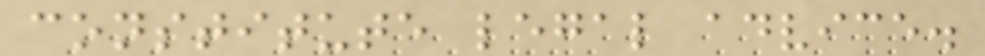constitute legal advice.
